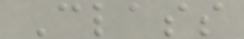Class
